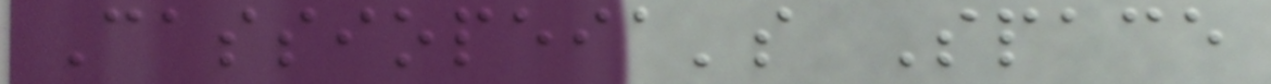Cassiopeia's Space
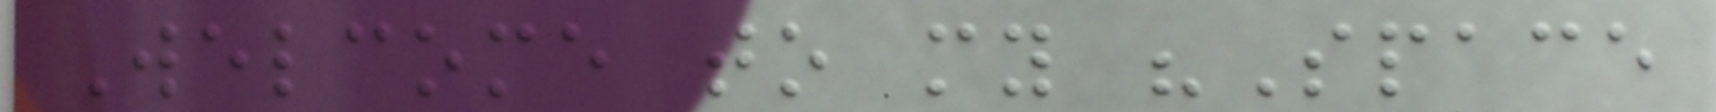Welcome to my "Space
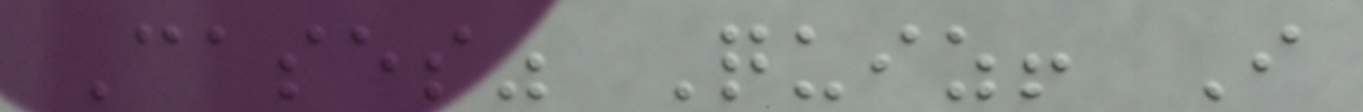Cases" Quiz! I
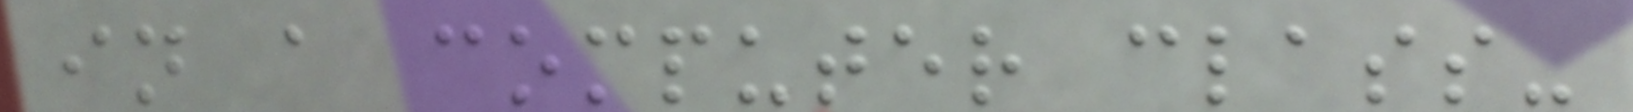in a computer class-
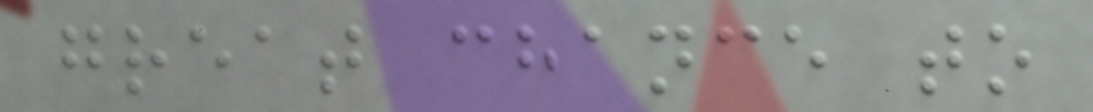great chance to
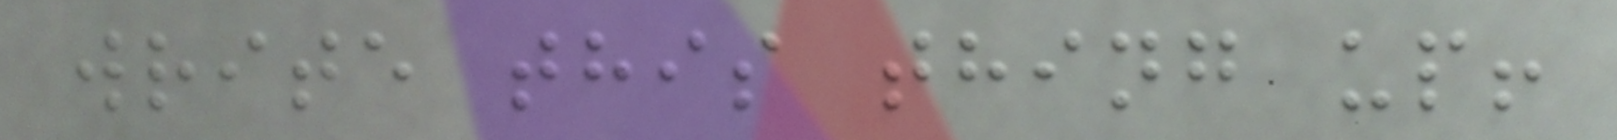write this thing up!
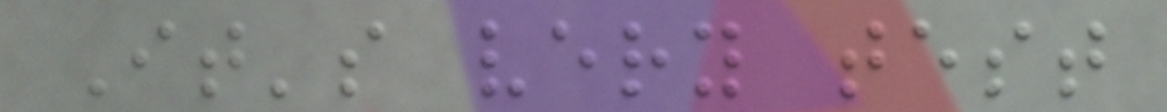It's very test
